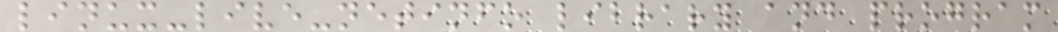linux-live-netinfo library and program
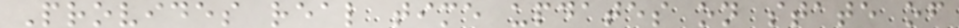Provides real time updates on state of
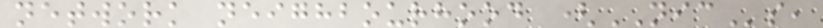network neighbourhood (NICs,
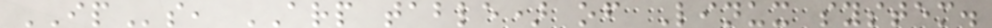IPs, ARP table) of Linux system.
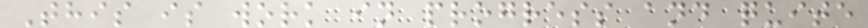This is work in progress and quite
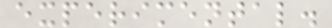experimental.
